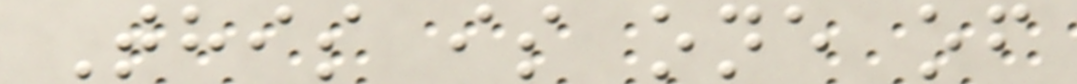This is one of
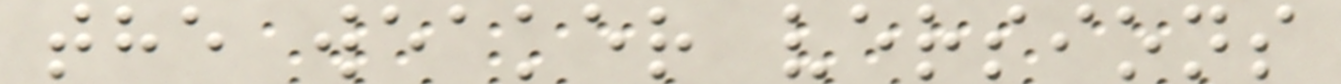the weaker versions
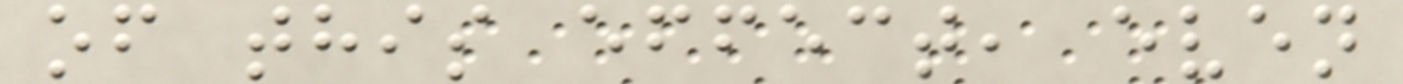of this effect, even
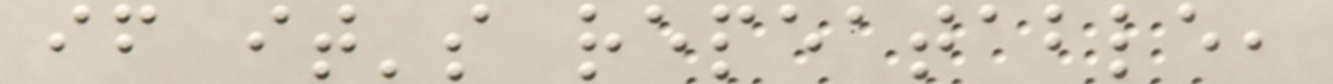if it's repeatable,
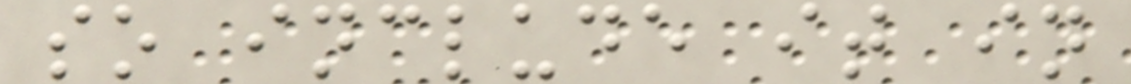so include it in
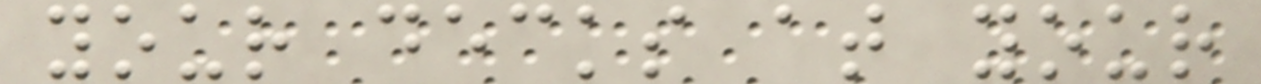your decks at your
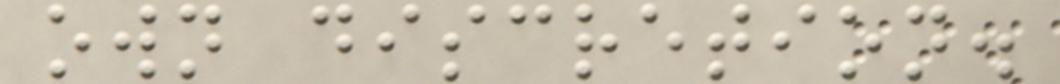own discretion.
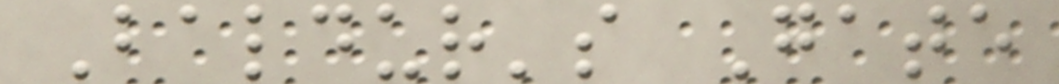Baldur's Gate
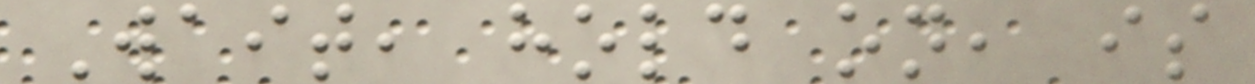Wait, hold on, is
